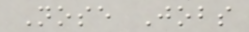Nose Jobs
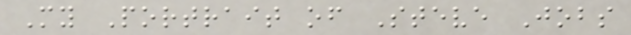My Portrait of Steve Jobs
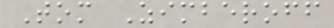Tom Zimberoff
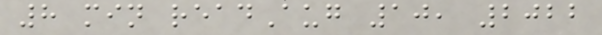8 min readAug 10, 2022
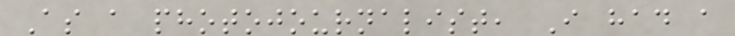As a photojournalist, I had a
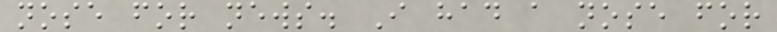nose for news. I had a nose for
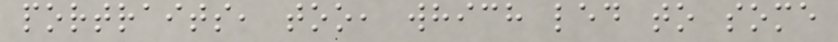portraits, too, which led to some
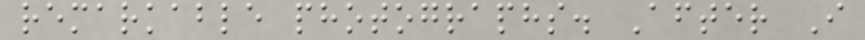remarkable photographs. After I
